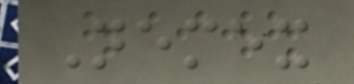Nemex
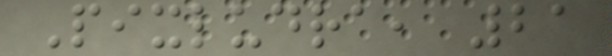Pixludra, 21
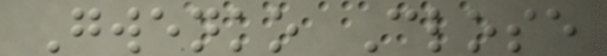Gwenko Close
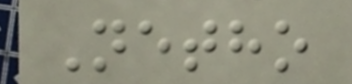Netho
